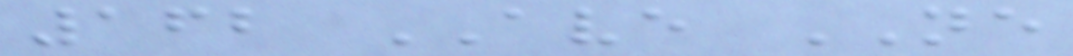162 AVE NE
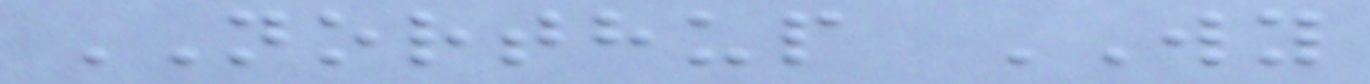NORTHUP WY
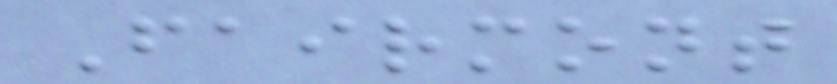Fairmont
